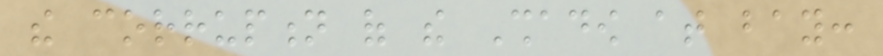the corruption of the Shadow at bay:
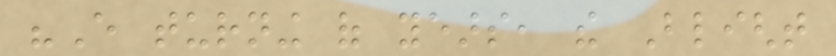"Every turning of years, the Blight
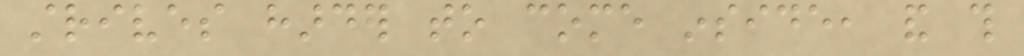strives harder to come inside, and this
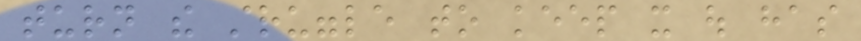turn the struggle to keep it out has
